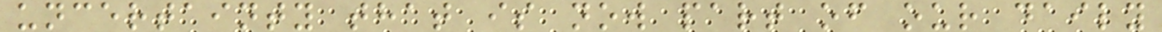uncertainty that is now part of our daily
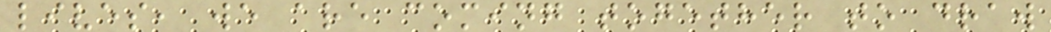lives, we are coming together to draw
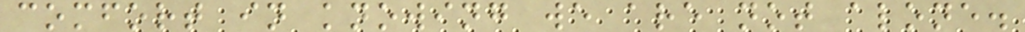comfort in knowing we are not alone.
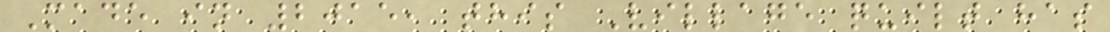Made in 2015, this Village quilt has
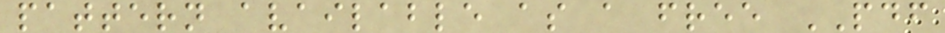pattern available as a free PDF
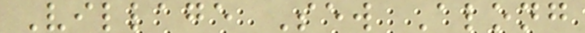Village Sew Along
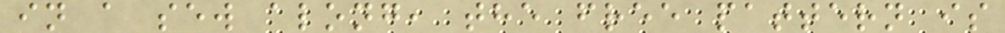in a sew along, the free pattern is
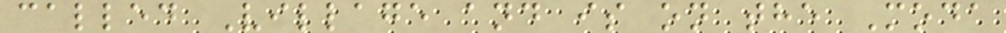called Village and is on the Moda
